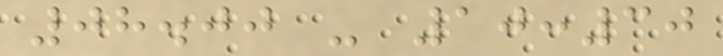08.00 - 10:30
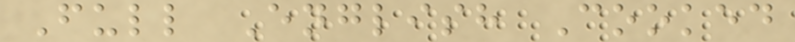Full English Cooked
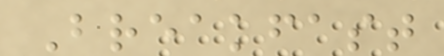Breakfast
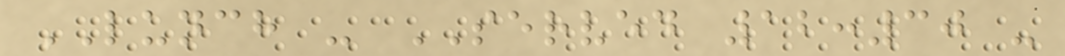LUNCH - SERVED 12:30 -
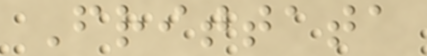Frittata
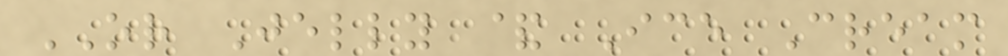OR Jelly & Ice Cream
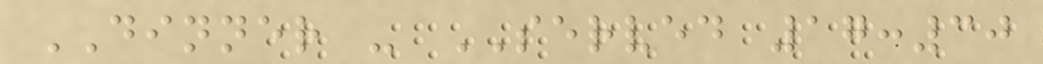DINNER - SERVED 17:30
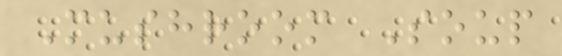Mushroom Soup
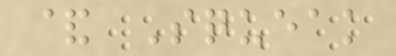& Squeak
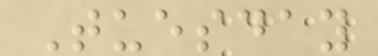Tuesday
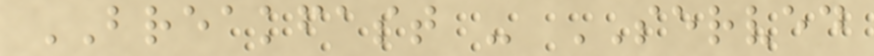BREAKFAST - SERVED
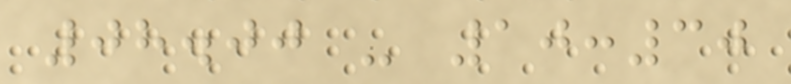08.00 - 10:30
